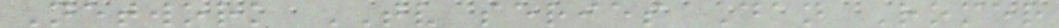Network TV series Dan Romer
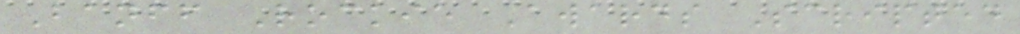Banff Rockie Awards Scripted
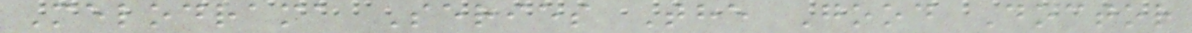Melodrama Series The Good Doctor
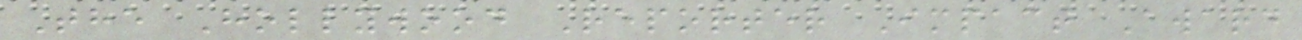The Hollywood Reporter Impact Award
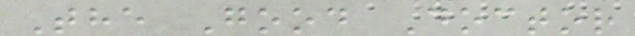The Good Doctor
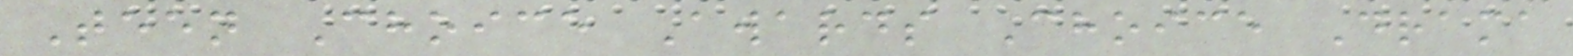Teen Choice Awards Choice Drama
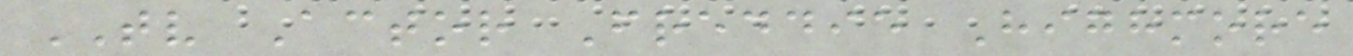TV Actor Freddie Highmore
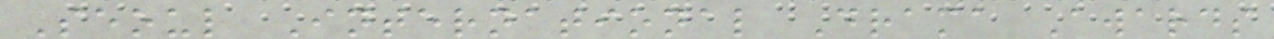Seoul International Drama Awards
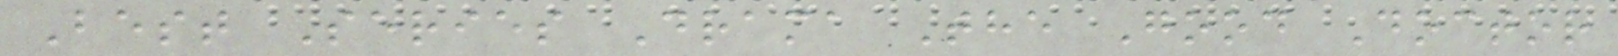Best Series Drama The Good Doctor
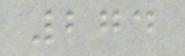274
